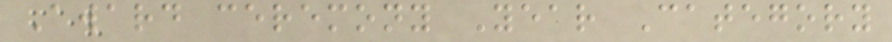Award ceremony Year Category
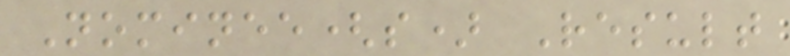Nominee(s) Result
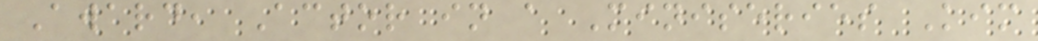Award, Actor in a Miniseries Kim
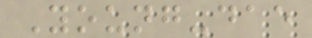Young-dae
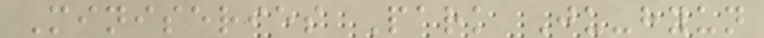Miniseries Park Ju-hyun
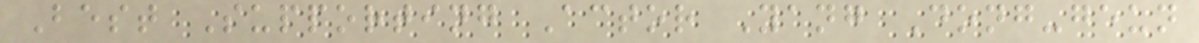Best Supporting Actor Yang Dong-geun
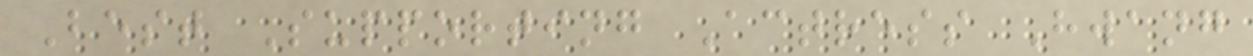Best Supporting Actress Hwang
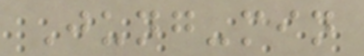Jung-min
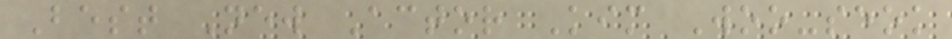Best New Actor Kim Woo-seok
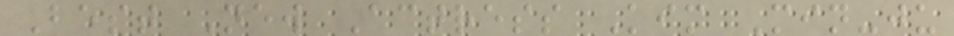Best New Actress Kim Min-ju
